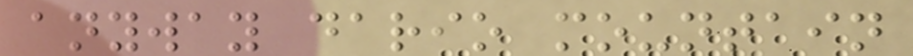anyway dario mountain
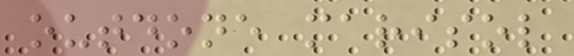outdone marisol
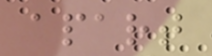apart
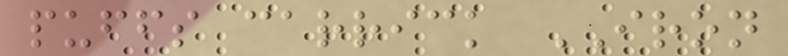puffs carrick IRON
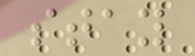stay
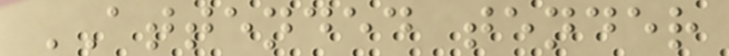ATTENDED tender
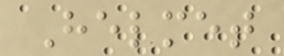Helmet
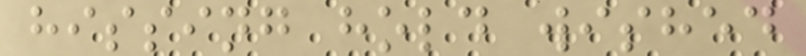hissing hold wished
